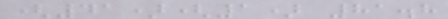(41)(1) 81.8
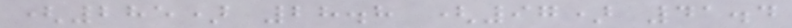(285) 28.8 (97) 41.4
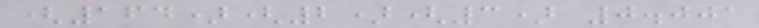(164)(2)(3) 0.001
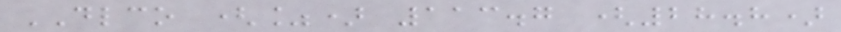DLCO (%) 113.7 (28.8)
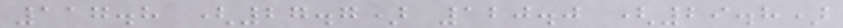117.8 (27.7) 120.0 (29.8)
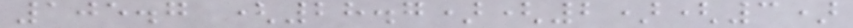105.7 (28.7)(2)(3)
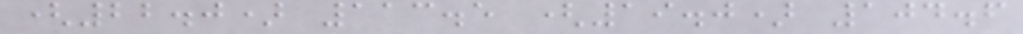(22.0) 113.5 (19.0) 104.6
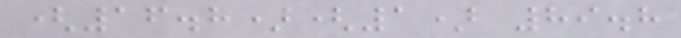(16.8)(1) 89.8
